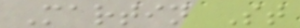Martin St
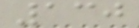130
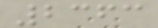2363
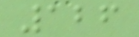126
